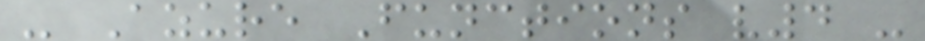- Azure Functions v4 -
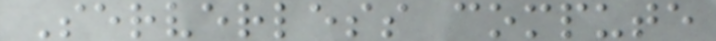Serverless compute
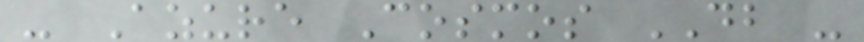- Azure Cosmos DB -
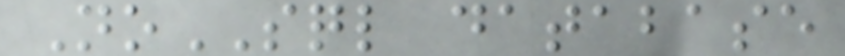NoSQL database
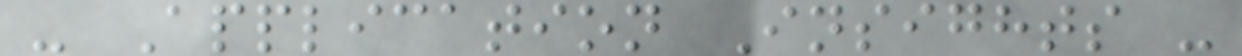- Application Insights -
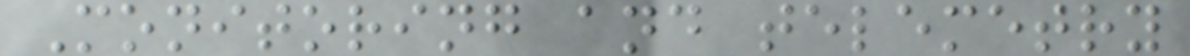Monitoring and telemetry
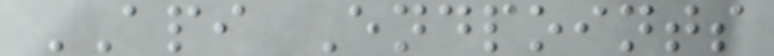API Endpoints
